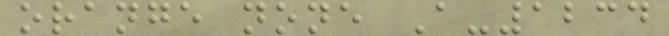orange none A-1234
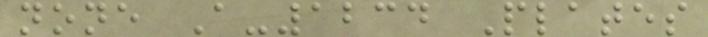none A-1234 Plates
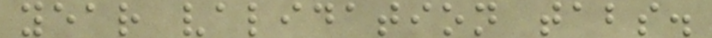year validation tabs.
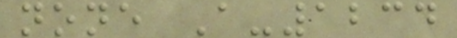none A-1234
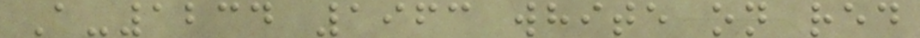A-1234 1963 white on red
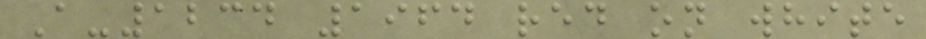A-1234 1964 red on white
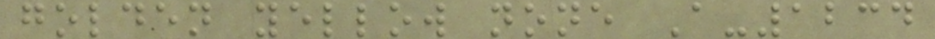golden yellow none A-1234
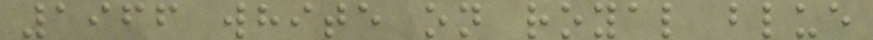1966 white on royal blue
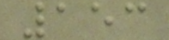153
